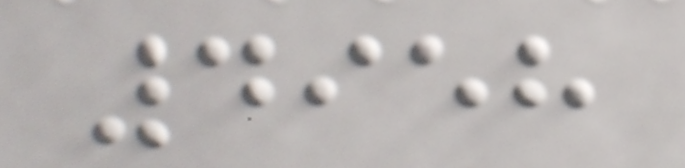4958
